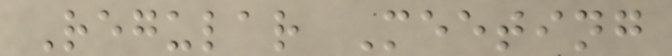Regular Meeting
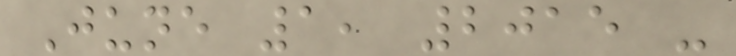June 1, 2015 -
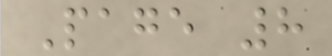Page 8
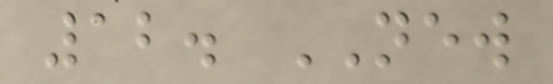12. NEW
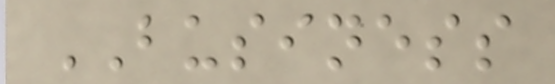BUSINESS
